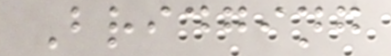Bridging
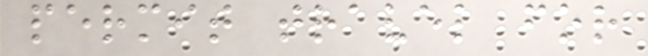permit travel for
